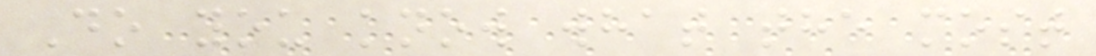Do you know what the most
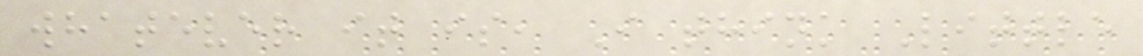whatever it is, I think Little
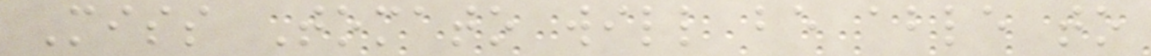Miss Tomato will be able to
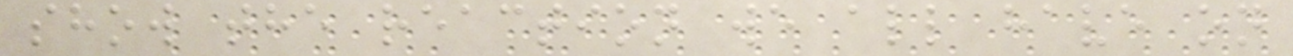show the reaction we all have on
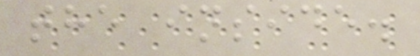the inside.
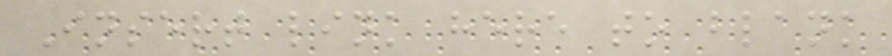Insert link here to blank
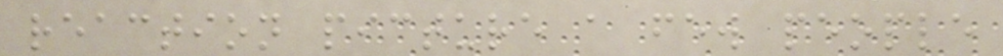reaction picture a few people
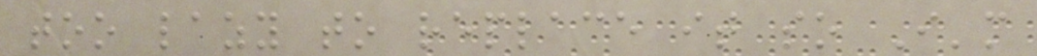too lazy to replace it so I'm
